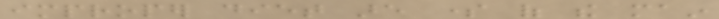improper diet are some of the main
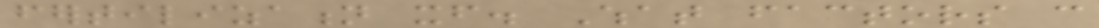fertilization itself. What factors can
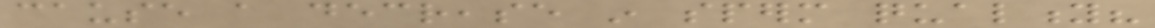cause a decrease in sperm quality?
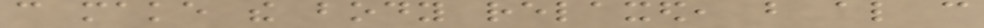can make the body relaxed, but also can
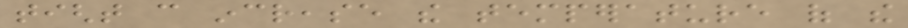tight can increase the temperature of the
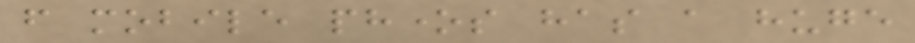from mobile phones has a huge
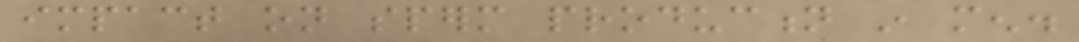impact on sperm production in men.
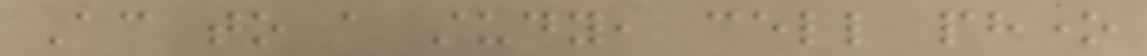According to a study, cell phone
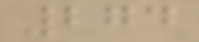274
